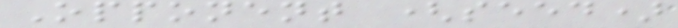Opponent (seed)
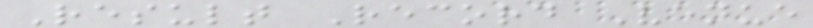Result Record Venue
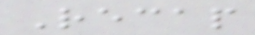Recap
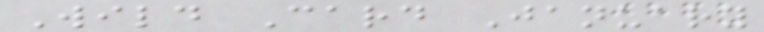Wild Card January
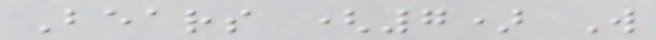Bears (7) W
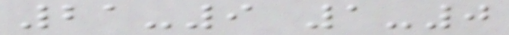21-9 1-0
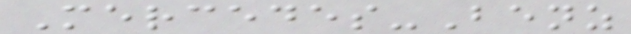Mercedes-Benz
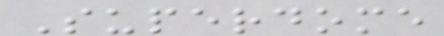Superdome
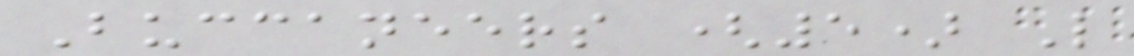Buccaneers (5) L
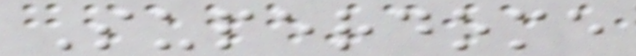Superdome
